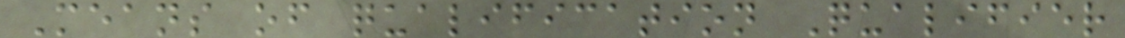Means of qualification Qualifier
